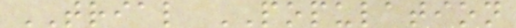TRIAL POPULATION
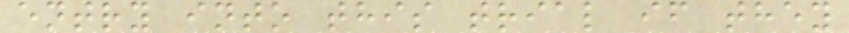entry into this trial if they
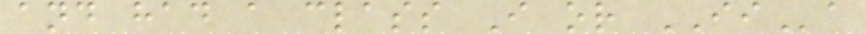and had a class I or IIa
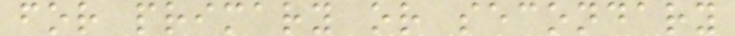for primary or secondary
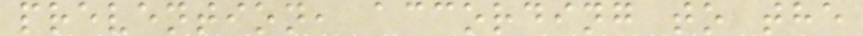prevention, according to the
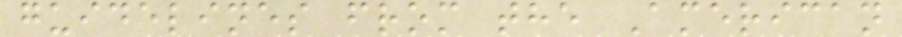guidelines from the American
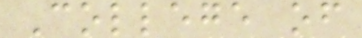College of
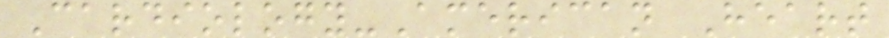Cardiology-American Heart
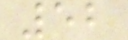52
